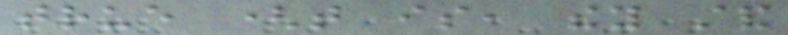true (that is, they stand
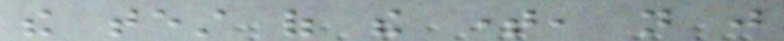the test of the time, not just
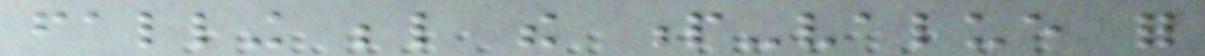falling below the p-value for
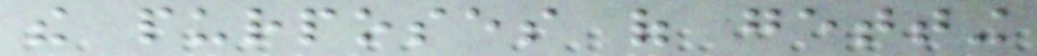the purposes of getting
